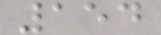154
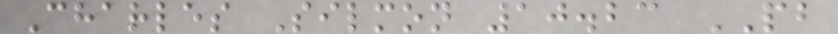Charles Silmon 10.23 PB
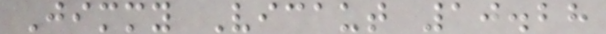Jimmy Vicaut 10.28
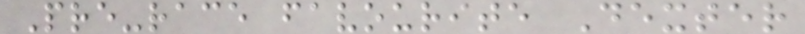Pre-race favourite Dexter
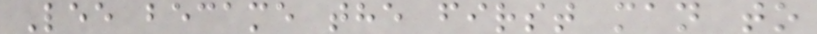Lee became the first man to
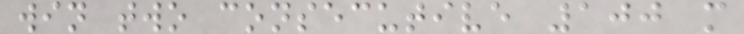win two consecutive 100 m
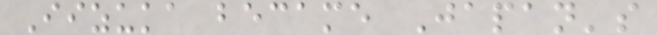Iizuka became Japan's
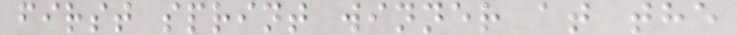first sprint winner at the
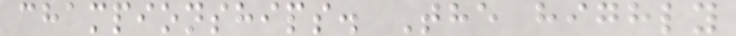championships. The highly
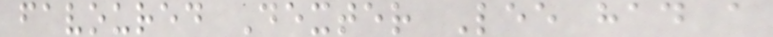favoured Dexter Lee had a
